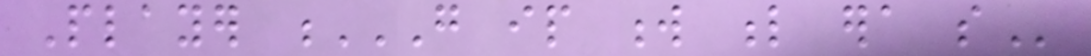Player G IP W L ERA SO
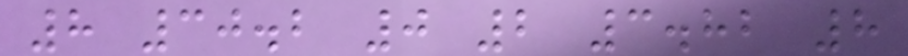8 30.2 0 2 3.82 8
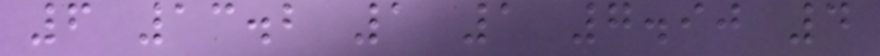6 13.2 1 1 7.90 4
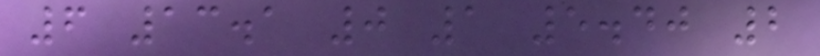6 13.1 0 1 5.40 2
